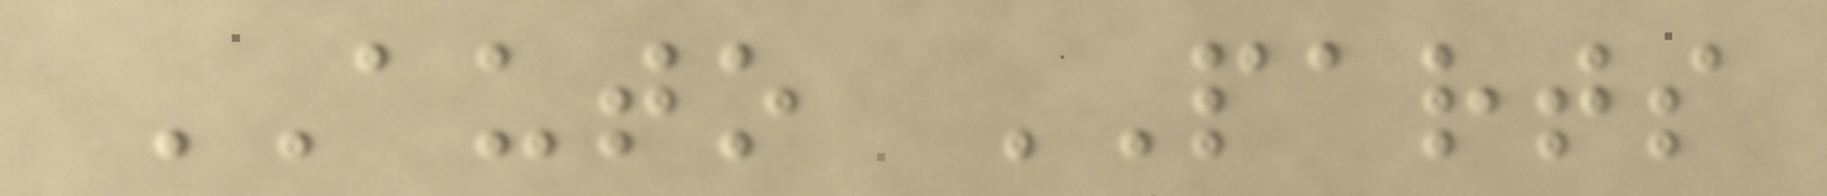AUTO PARTS
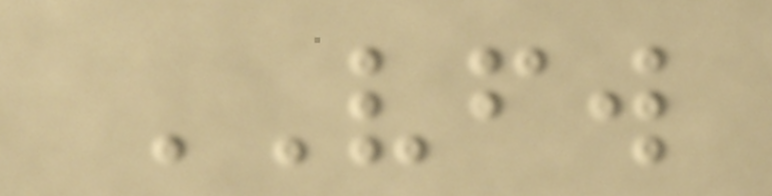VFW
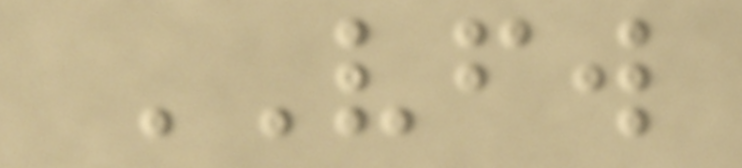VFW
